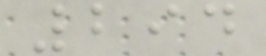294
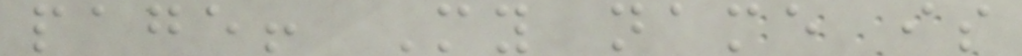page! My name is
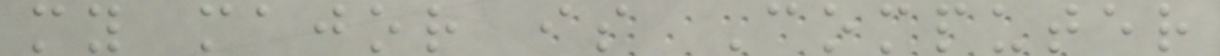my major is Computer
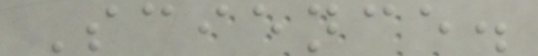Science.
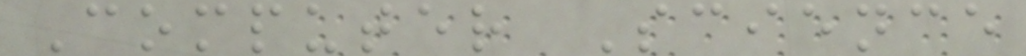Computer Science
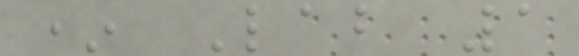* Lab 1
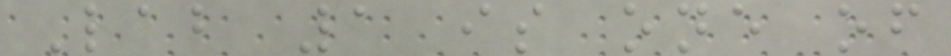Lab 1 is one of
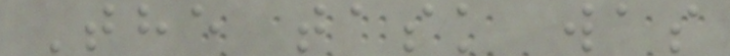The task was
